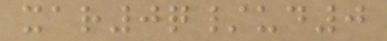xar0q/ud0
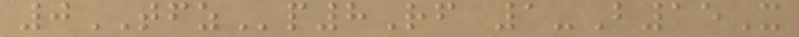0TFZp8Rf 1-B15X
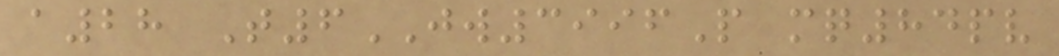a28 T6JW3996P mq84pv
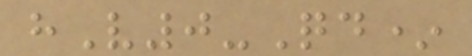hV0-Qd*
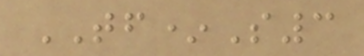TF*S3
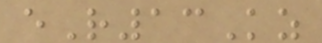eR13Kz
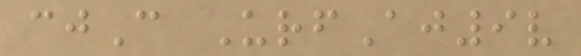cjC UrfAj9v
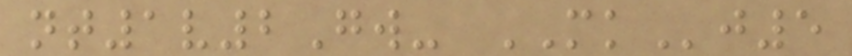nt1v2Gw- MKj5
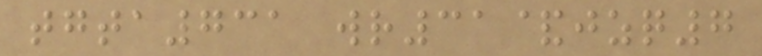tgta731 wr31&jzq7
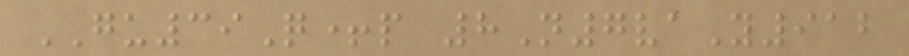GU39Q+p 8N7vaY912
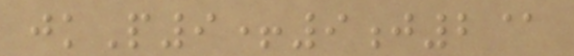jkP9+9j2@
